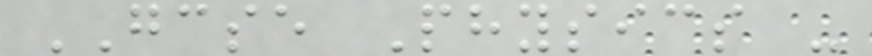GCSE Physics -
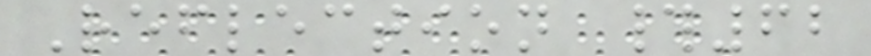Reflection #62
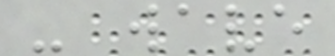- wave
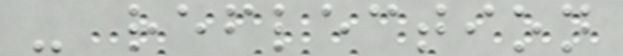- reflection
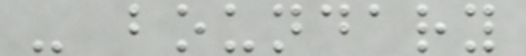- boundary
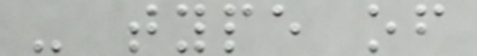- type of
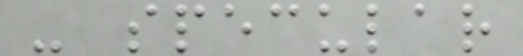- specular
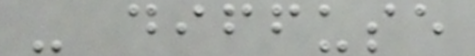- diffuse
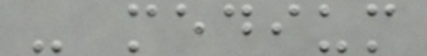- medium
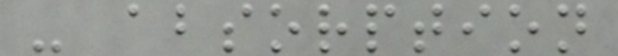- absorption
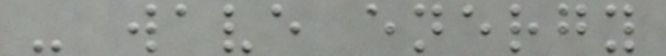- wave energy
